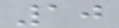10
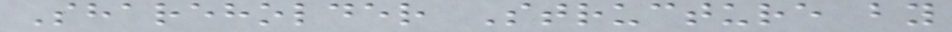Shareholder Structure by
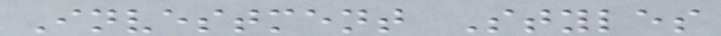Investment Styles
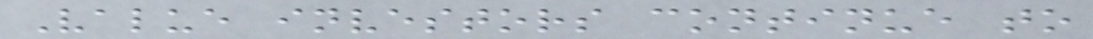Value investors continue to
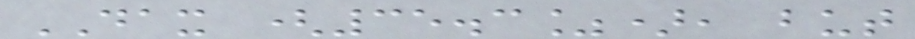DAX (35.3%), but
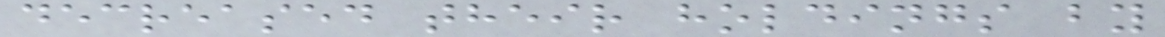decreased their holdings by
